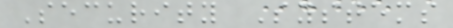Security Systems
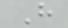H
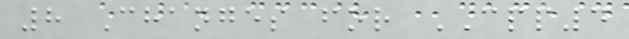8 Changes for CPP4
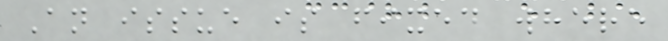An issue is fixed where
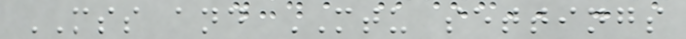MSS and MTU settings
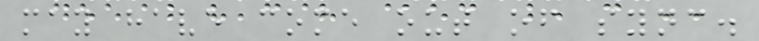may have come out of sync.
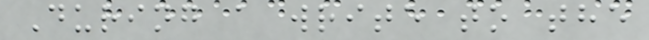During a write to the
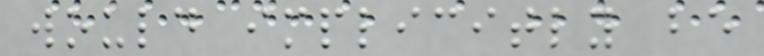would implicitly be
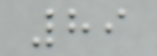89
